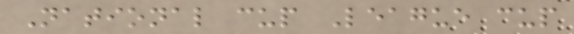National cup League cup
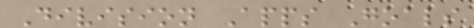Division Apps Goals
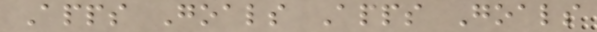Apps Goals Apps Goals
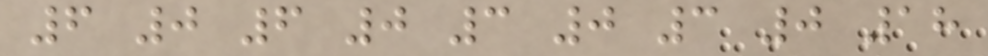6 0 6 0 3 0 3 0 18
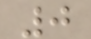0
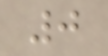0
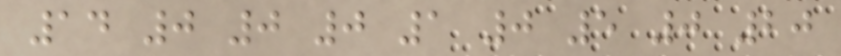14 0 0 0 1 0 5 0 20
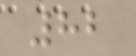82
